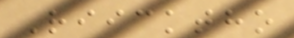Riicktho
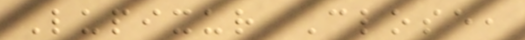Lupixur Close,
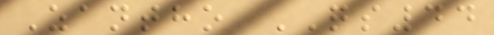Zantho QS44
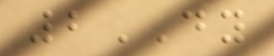2DY
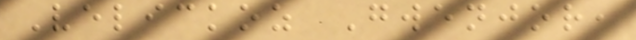Velickoz Gwenjor,
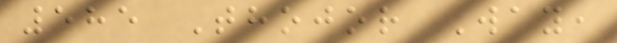585 Thojor Way,
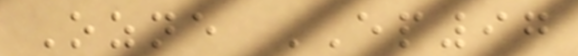Ozne EP97
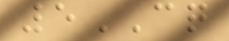5CQ
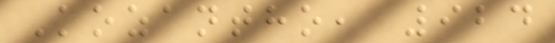Kozantho, 924
